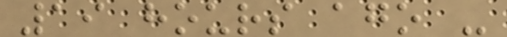19 hours ago -
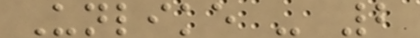Unlike - 2
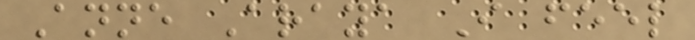Anne Araya I feel
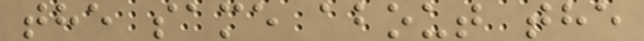the same about the
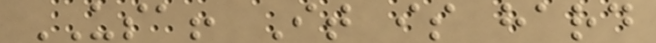USA! It is hard
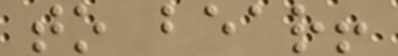to bear!
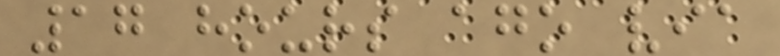17 hours ago via
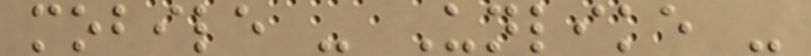mobile - Unlike -
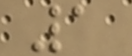1
